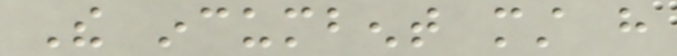The incumbent must have
